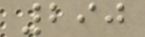290
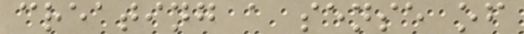creating a sense of
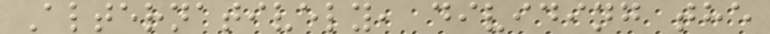Alternatively, dividing the
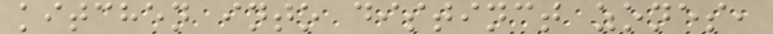kitchen into distinct zones,
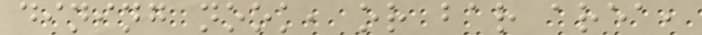dining nook, or bar area,
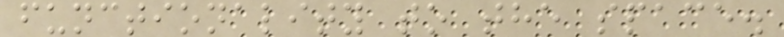functionality to the space.
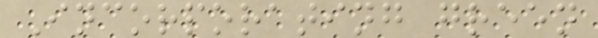Incorporating green
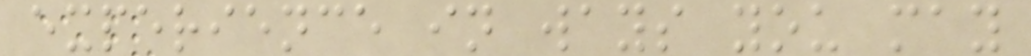experience in ways you may
